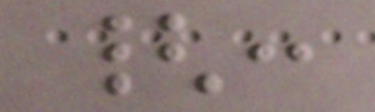{:
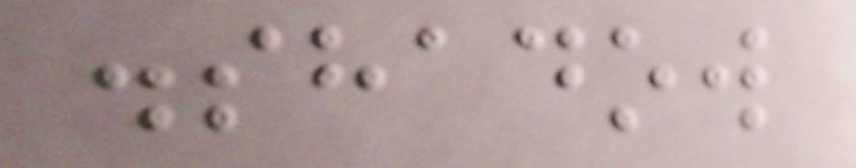.shadow
